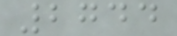2744
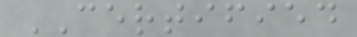CERTIFIED
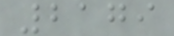2179
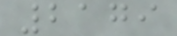2179
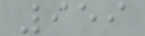959
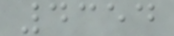4354
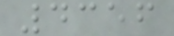4356
